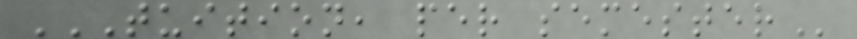TUITION, PER SEMESTER
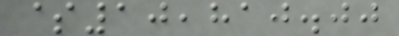$10,810.00
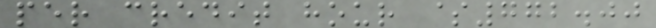per credit hour $772.00
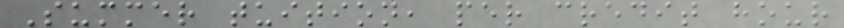Summer tuition, per credit hour
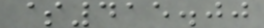$415.00
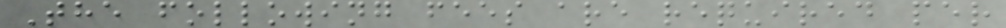The following fees are required per
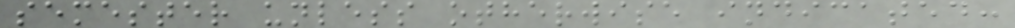semester unless otherwise indicated:
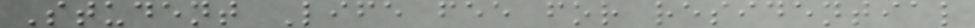Student Life fee for residential
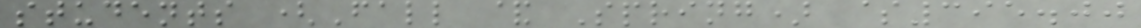students (Fall & Spring) $395.00
